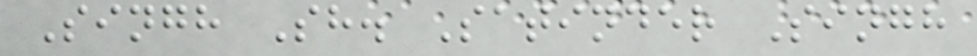Singh Sh. Satinder Singh
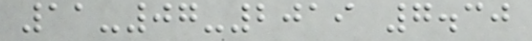11-07-2019 7.30
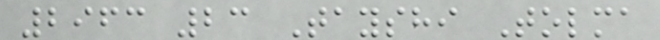2963 23 Tayshi Tolma
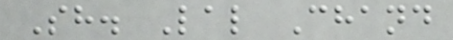Sh. Lal Chand
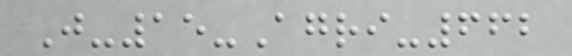J-15-Agri-662
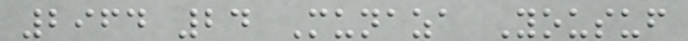2964 24 Munaza Yousuf
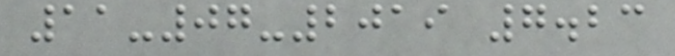11-07-2019 7.23
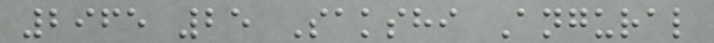2965 25 Sakshi Angural
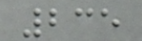235
